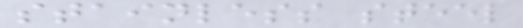stainless steel
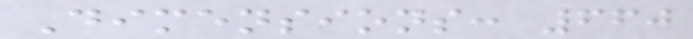Dimensions: 660
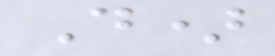D)
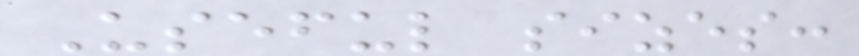Useful sizes:
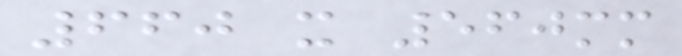660 x 560mm
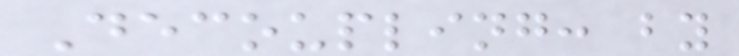Decoupling: by
